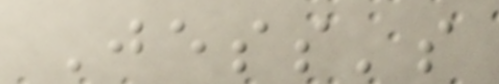Jess's
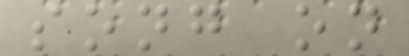song on
